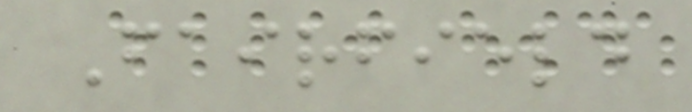Fairfield
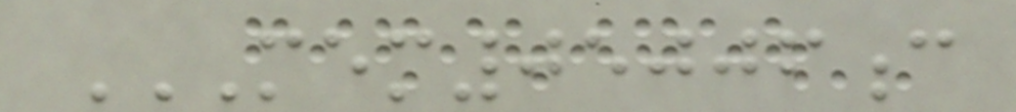MEM05006C
